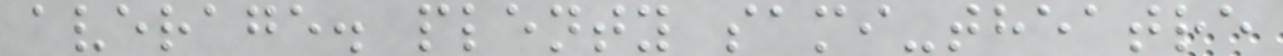average. plenty sami-theatre
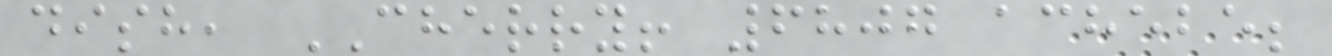dish, CHERRY! 6807 achebe;
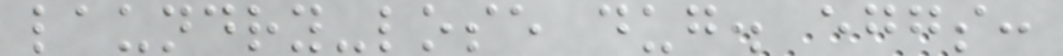laundry-lose dug. eggs:
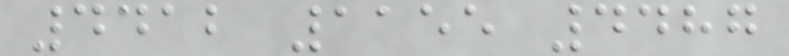4412 1155 4487
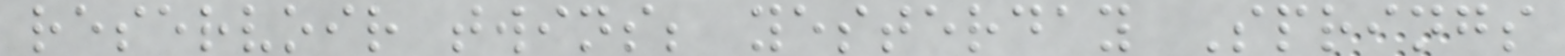reservoir twins; yesterday Springs
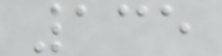135
